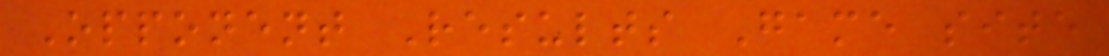Opponent Results Game site
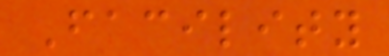Facility
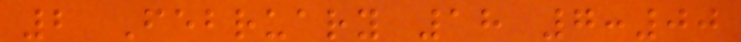2 February 18 7:00
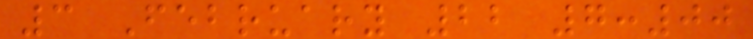3 February 22 7:00
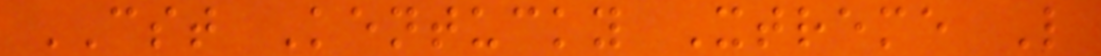CST Kentucky Xtreme L
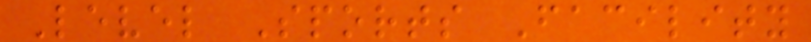Level Sports Facility
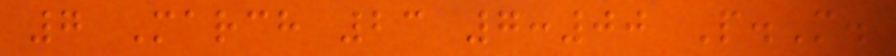7 March 23 7:00 P.M.
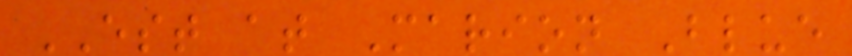EST at Marion Blue
